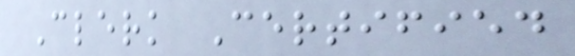Clerk Certified
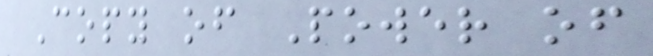Copy of Power of
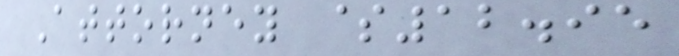Attorney $12.95
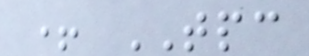+ TPC
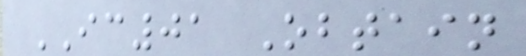IC01 Obtain
